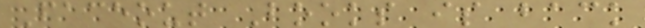Faceout Books is back
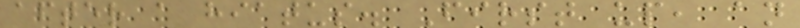after a hiatus. First up, an
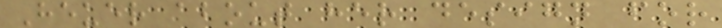Heuer about her design for
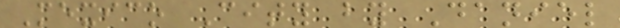Mexico City by Daniel
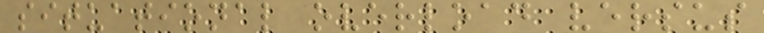situational overload versus
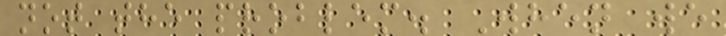not the problem. When we
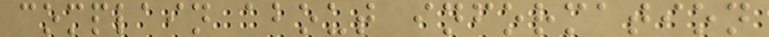complain about information
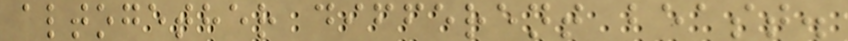altogether different beast.
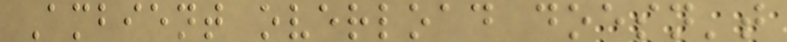Ambient overload doesn't
